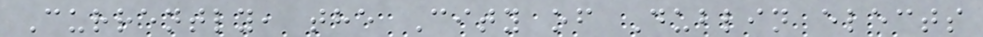Currently, the City of Dublin elects
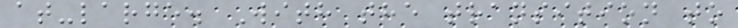at-large. With the transition to
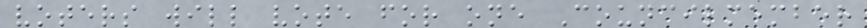voters will vote for one Councilmember
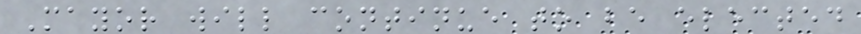Mayor will continue to be elected
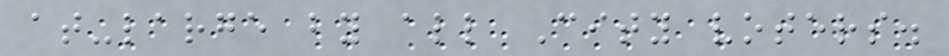at-large by all City voters.
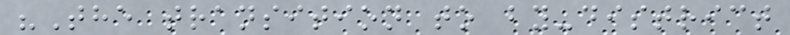"The transition to by-district
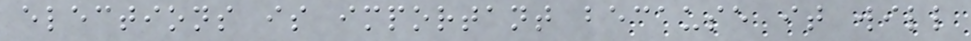elections is important because it will
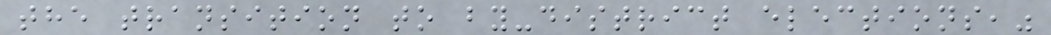the transition to by-district elections,"
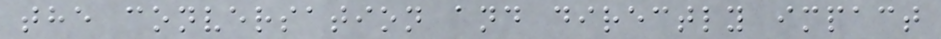the conversation and directly impact
